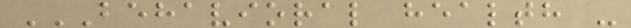BEHAVIORAL HEALTH -
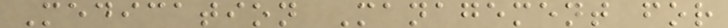Medication Management for
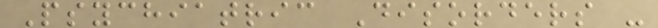Psychiatric Disorders -
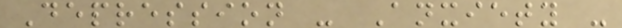Depression - Anxiety -
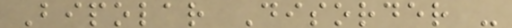Bipolar Disorder -
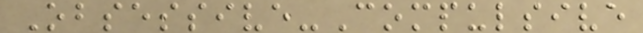Obsessive-Compulsive
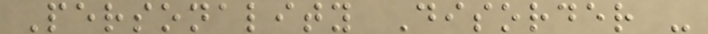Personality Disorder -
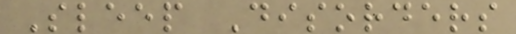Sleep Disorders
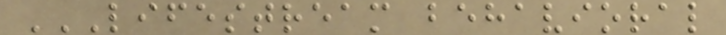LIFESTREAM BEHAVIORAL
